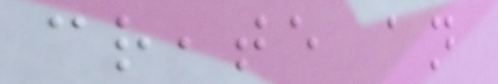create an
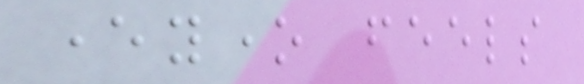everyone feels
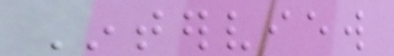Interview
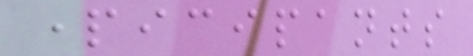participants
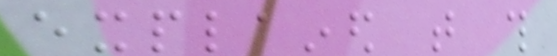explained that this
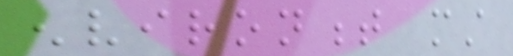environment must
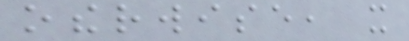otherwise, it
